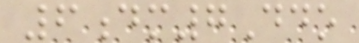6dm7Ddo
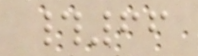#66
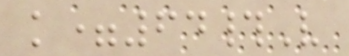k=64#V
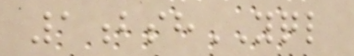1bshYQL
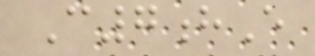C7hE
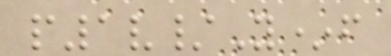p1v/Y*f
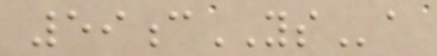59cYSa
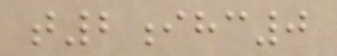t2ihc0
